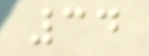34
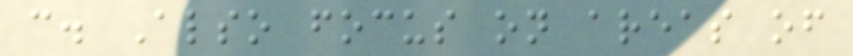c. Also focus on areas of
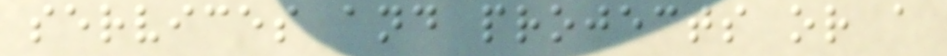services and projects or a
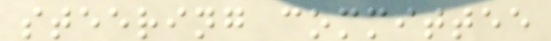steering committee
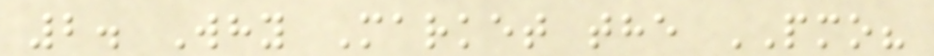2. Why Market the PMO?
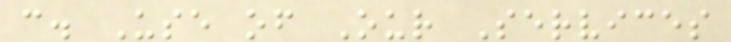c. Use of Our Services
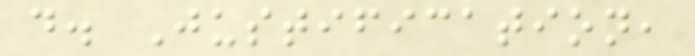d. Justification,
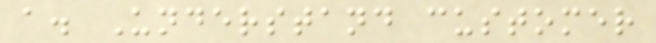a. Understand customer
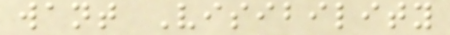want Visibility
